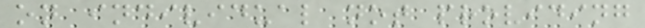on individual not providing
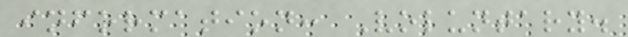information: Voluntary.
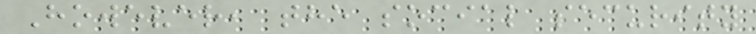However, the social security
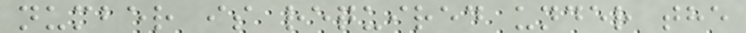number is required under the
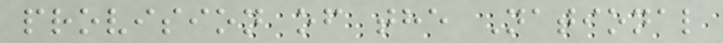provision of the National
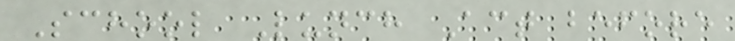School Lunch Act before
